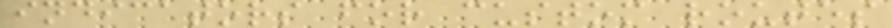indicators for custom routes
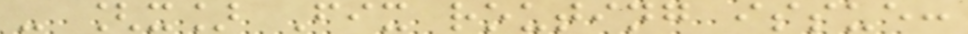- [x] Fix routing issue:
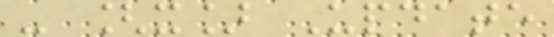- [x] Update
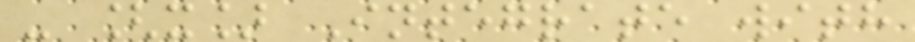- [x] Integrate with
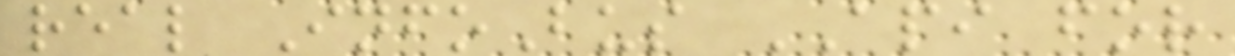real InfoBus API for
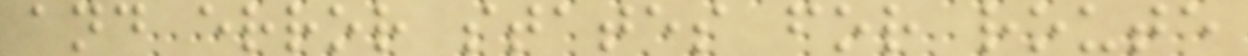and error states for route
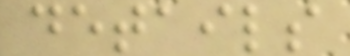details
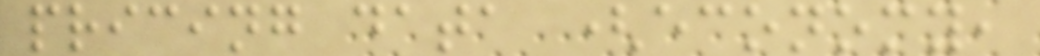pricing data (economy,
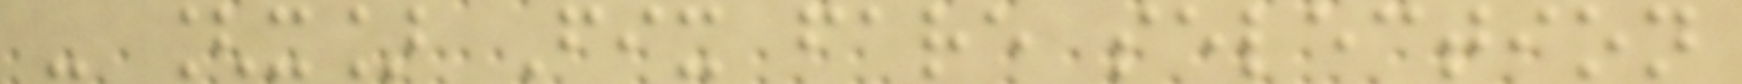- [x] Fix fare selection
